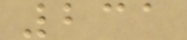231
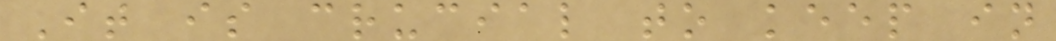It is crucial to keep in
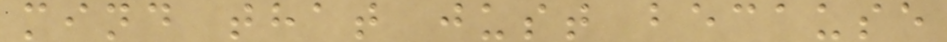mind that just because
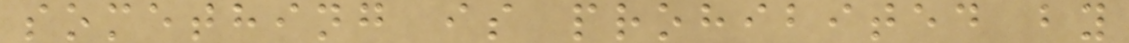something is prohibited by
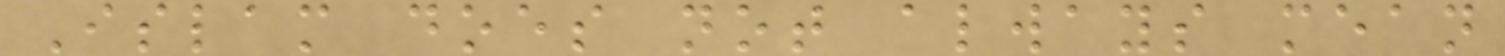Islam does not always mean
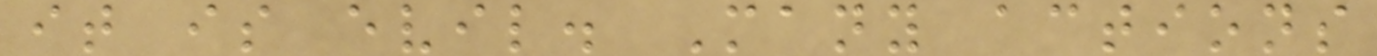it is evil. Many actions
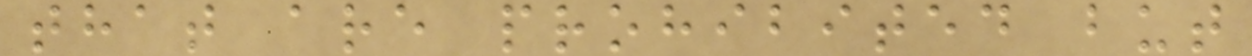that are prohibited but
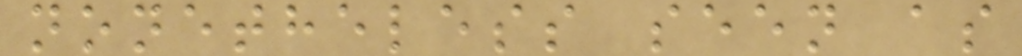nonetheless seen as
